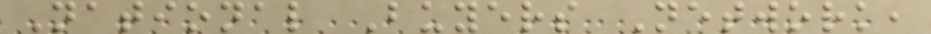National Buyers Network,
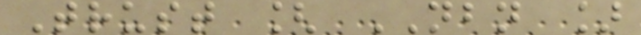Trust [ NBN ]
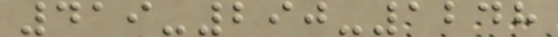419-290-1248
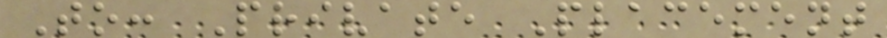To: Private Placement
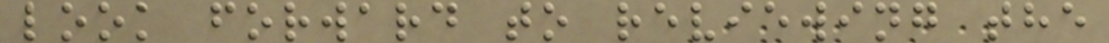look forward to reviewing the
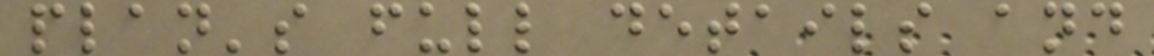plan's full details and
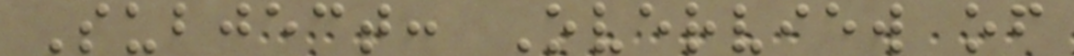Subject: Overview of
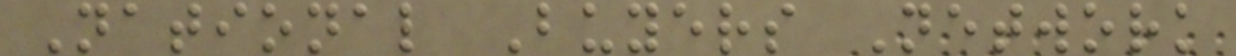National Buyers Network
